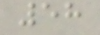58
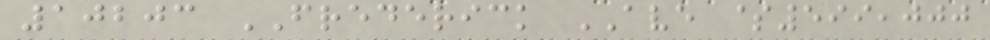10203 FREDERICK AVE $599,000
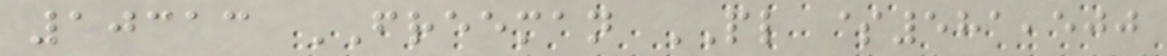10313 FREEMAN PL $581,500
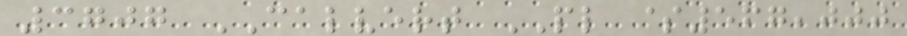3707 CALVERT PL $567,000
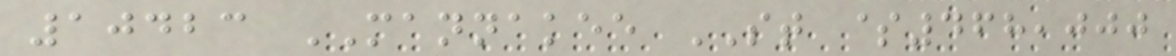10423 MANNAKEE ST $468,000
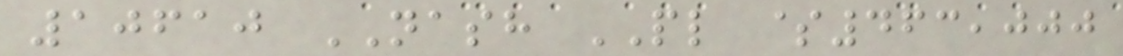10610 NASH PL $463,000
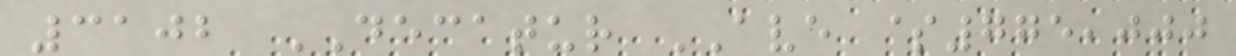3102 DECATUR AVE $775,000
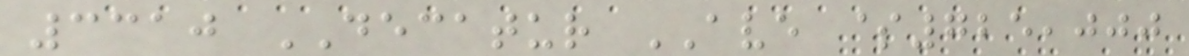3310 DECATUR AVE $725,000
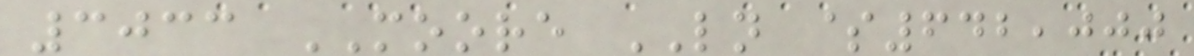3033 MOORE LN $642,000
